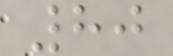80
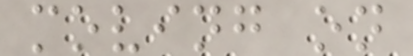moving on
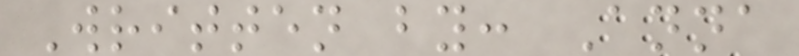Written by: Anna
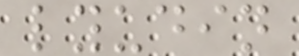lyudin
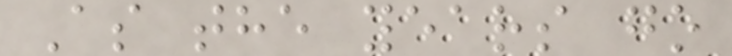As the years go
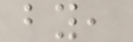by,
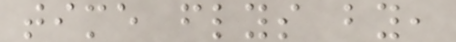time flys by,
